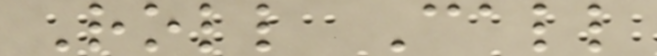Roll Call
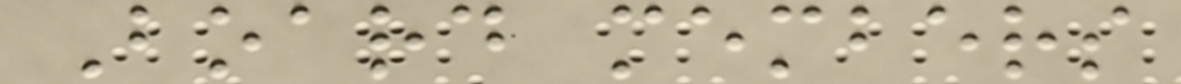Board members
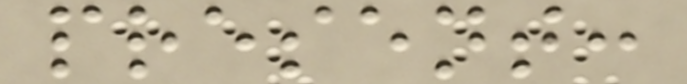present:
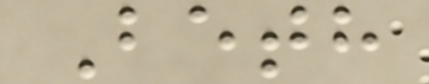Beth
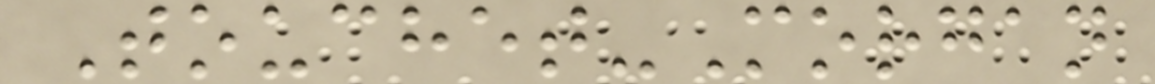Touchet-Morgan
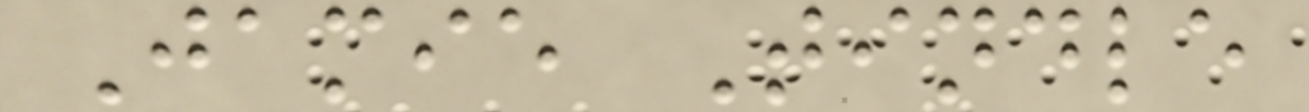Jamie Tindle
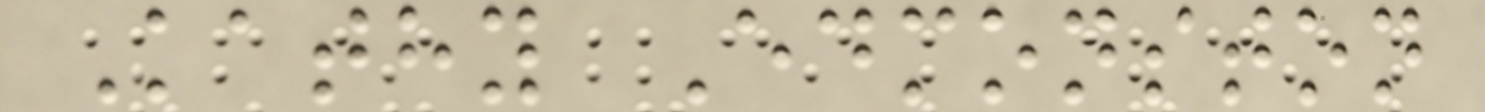Kathy Edmonston
